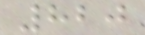820
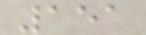151
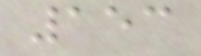153
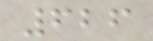626
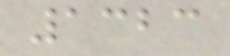1323
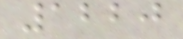1220
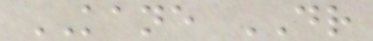KANE DR
